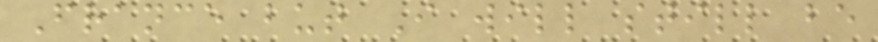France but I will still be
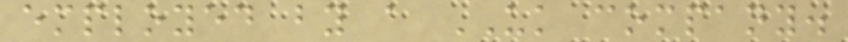employed by a UK company.
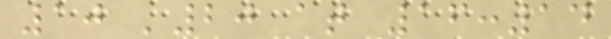10 '20 at 16:14
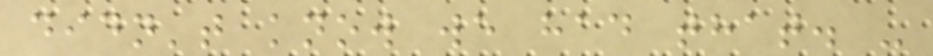didn't know we had that. -
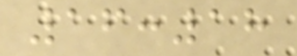16:18
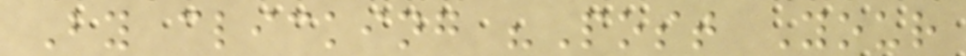By clicking "Post Your
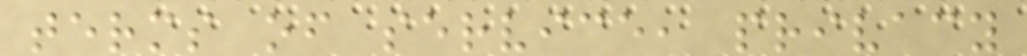terms of service, privacy
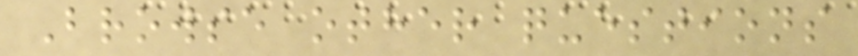Browse other questions
